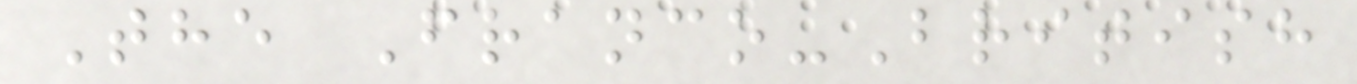The Franco-British
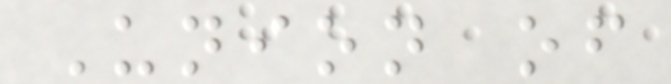Union of
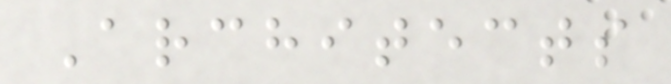Architects
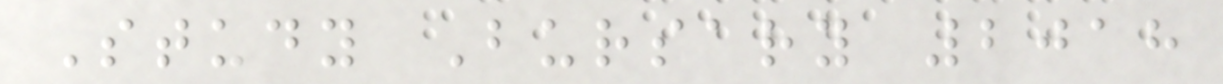Study Bursary 2018
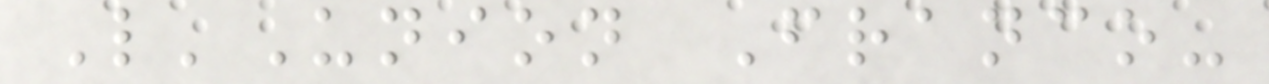L'Union Franco-
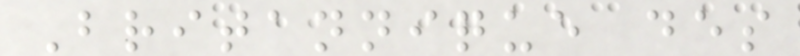Britannique des
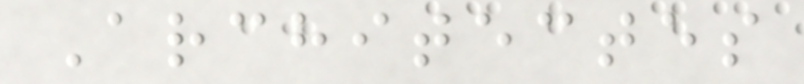Architectes
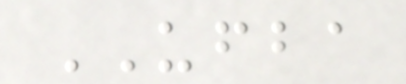UFBA
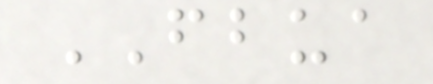FBUA
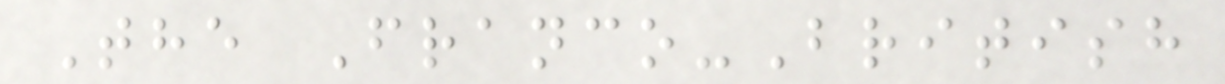The Franco-British
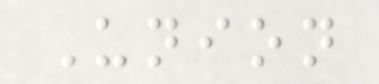Union
